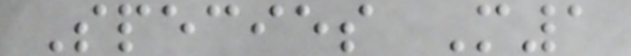Species M1
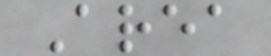Area
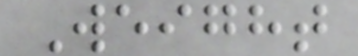Weight
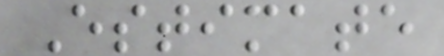Estimate
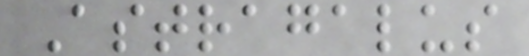Astragalus
